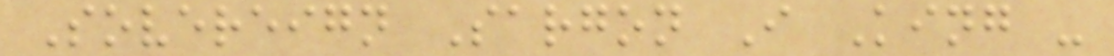Sovereign Sargon I King -
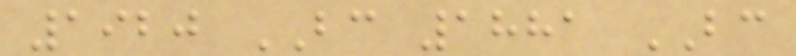1920 BC 1881 BC
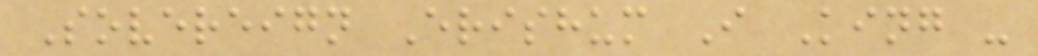Sovereign Erishum I King -
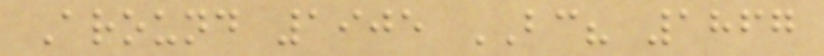Around 1905 BC? 1867
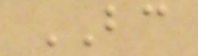BC
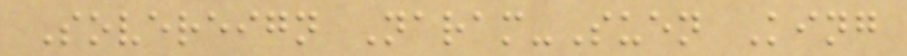Sovereign Naram-Suen King
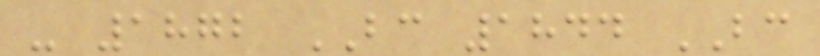- 1872 BC 1844 BC
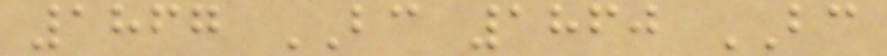1867 BC 1860 BC
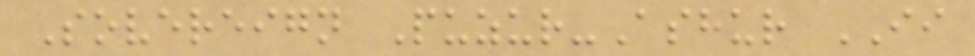Sovereign Puzur-Ashur II
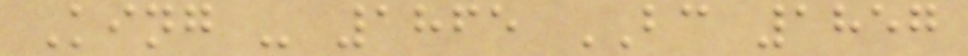King - 1865 BC 1857
